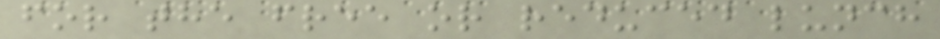for the free or reduced lunch
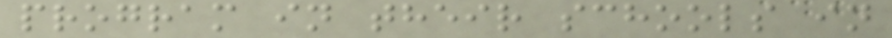program in their schools in
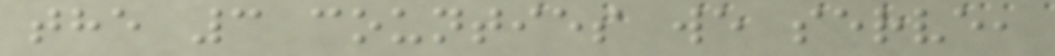the 3 counties we serve,
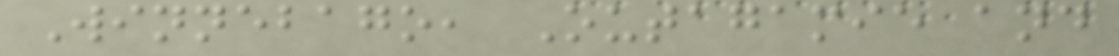Winnebago, Outagamie and
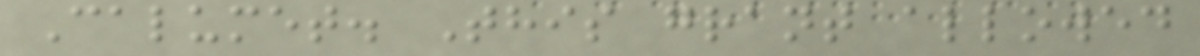Calumet. This grant allowed
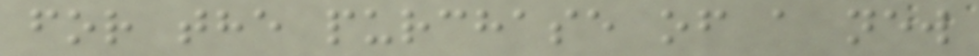for the purchase of a new
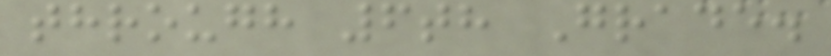through 6th Grade.
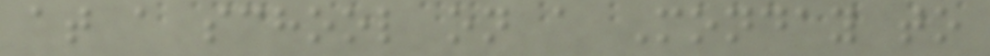at a school on a Monday to
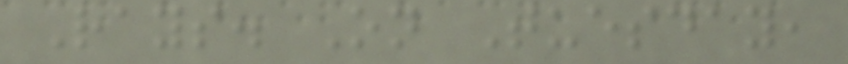Rays. On Tuesday,
